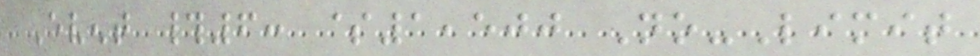Event #6: $1,500 No-Limit
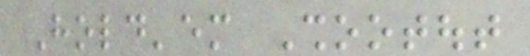Hold'em Shootout
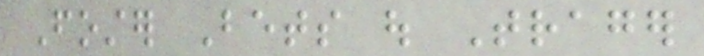Foster Bets out Trager
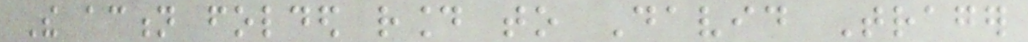The action folded round to David Trager
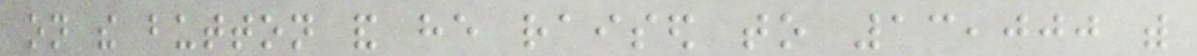on the button and he raised to 13,000 with
